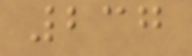237
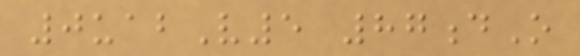0uabV5 87dO
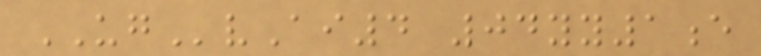UGvAi4 04yy1e
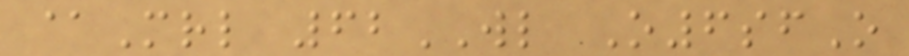@Mrl 62WL O6sfO
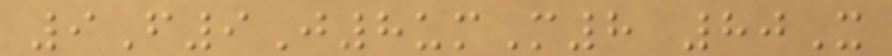9F9J8umM8 80X
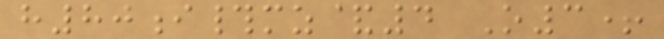h80i#mz&4 O3+
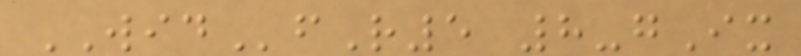WIDfR5 8-gIx
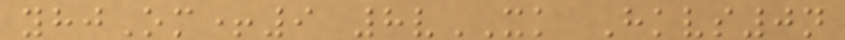yhjOm+9 8vXK Hkvs0n
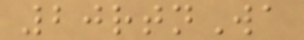20rtnWa
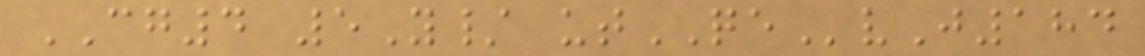CG4 5Y/ utQEvJ184
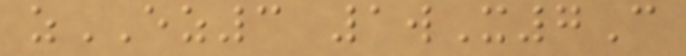zEZ3 1wX7C
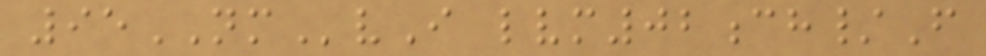95NMvI lvm02ch/F
